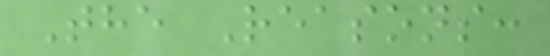The Reasons:
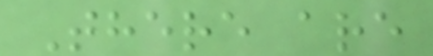There are
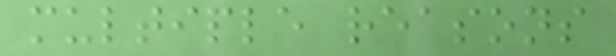multiple reasons
